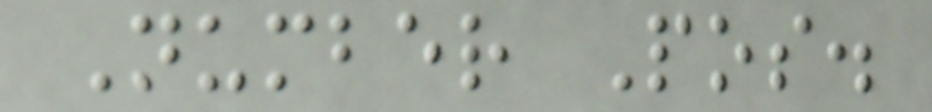Number Pos.
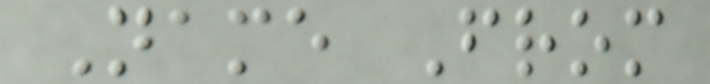Name From
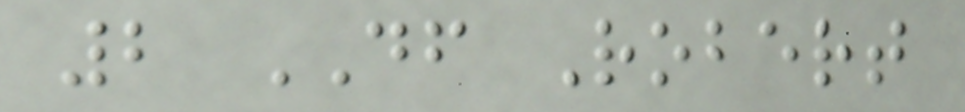2 DF Robert
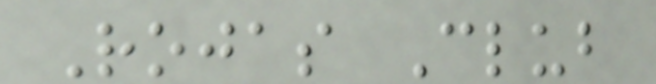Rojas Club
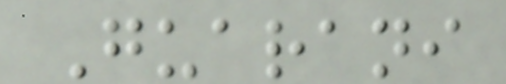Guarani
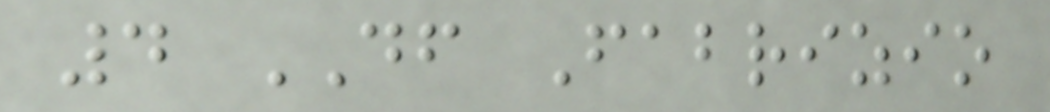4 DF Fabrizio
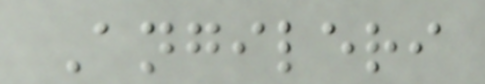Angileri
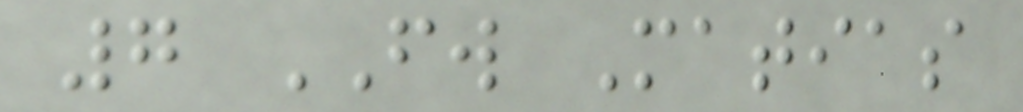7 FW Matias
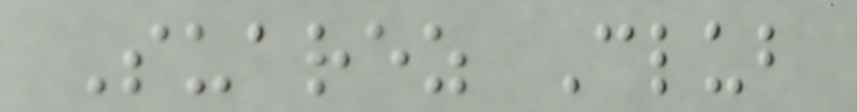Suarez Club
